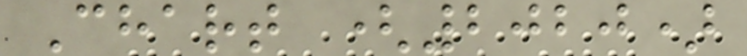Chart (2020)
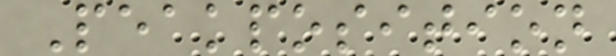Peakposition
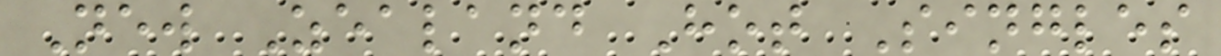New Zealand Hot Singles
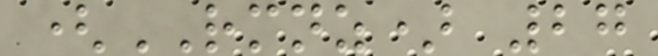(RMNZ) 27
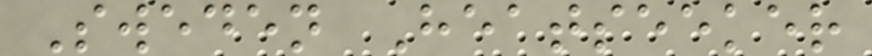Sweden Heatseeker
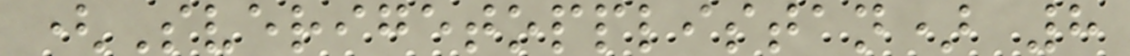(Sverigetopplistan) 8
